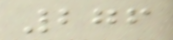276
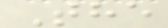The
